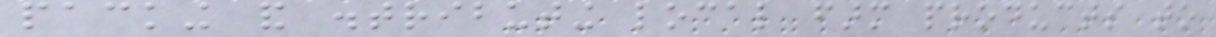packing and distributing local farm products to
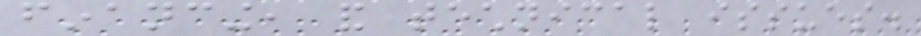financing, and technical issues.
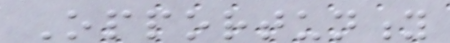Opportunity
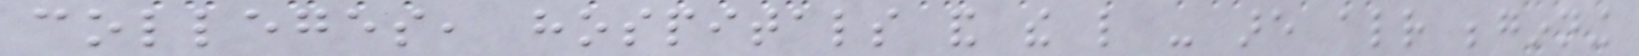colleges, hospitals and the like - are already beginning
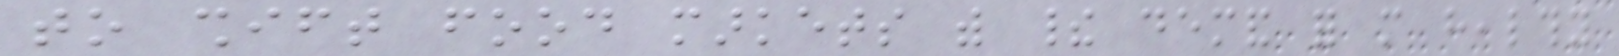to shift food markets with their demand for more healthy
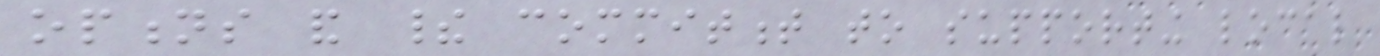options and their commitment to supporting local
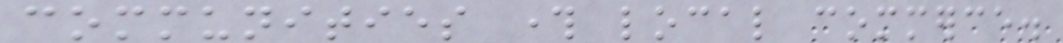communities through local commerce.
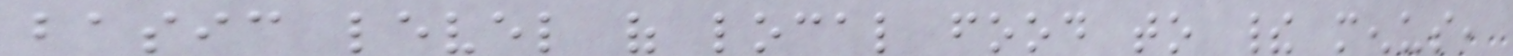basic level of local food to their menus,
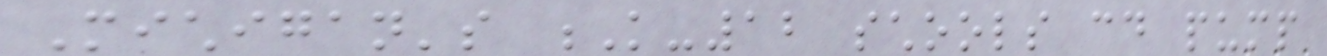Michigan's K-12 schools could pump
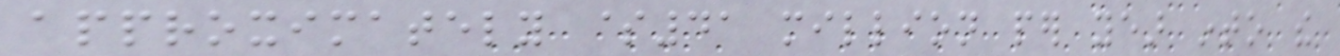approximately $41 million per year into the
